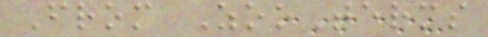From ZooTerms
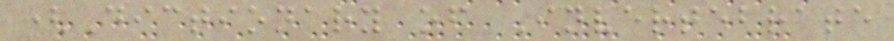(Dictionary of Invertebrate
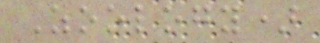Zoology)
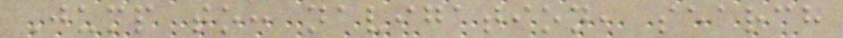Jump to: navigation, search
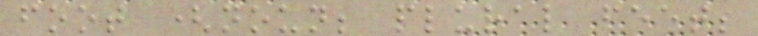foot (noun; plural feet;
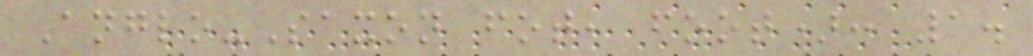Anglo-Saxon fot, foot): 1.
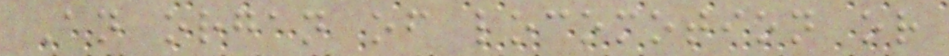An organ of locomotion or
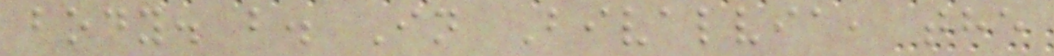body. b. In Bivalvia, the
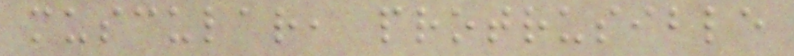muscular, protrusible
